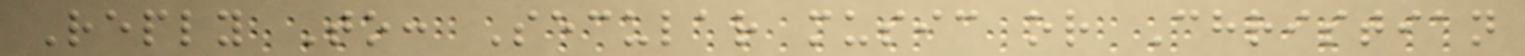Reply To: Secular music or Christian
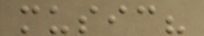music?
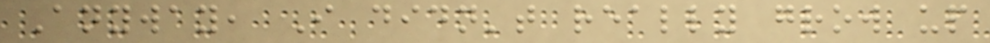Anyway, I didn't really grow up
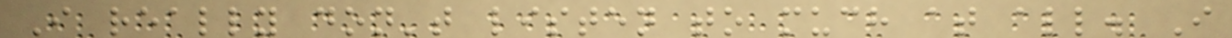I really don't listen to much at all. I
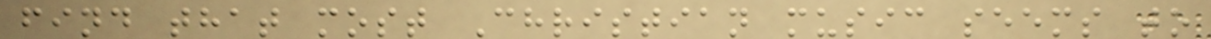find that most Christian music seems to
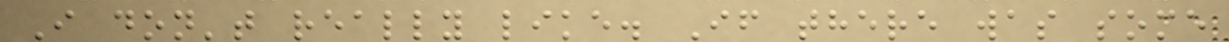I don't really like. If there was some
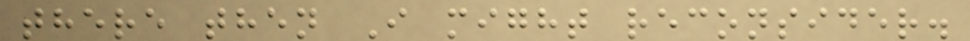there then I might reconsider.
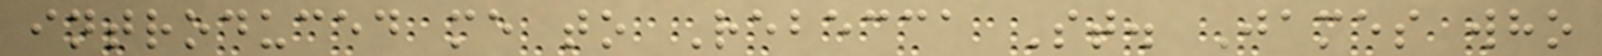introduced me to Rebecca St. James who
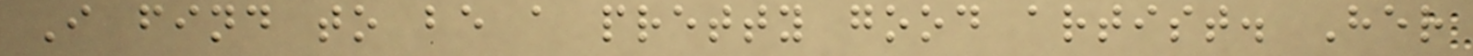I find to be a pretty good artist. Her
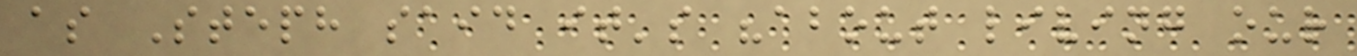as Steph said it's "about living our
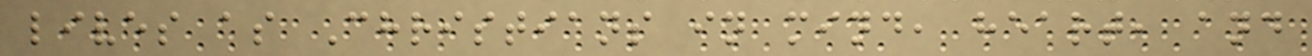lives as Christians in mind, heart, and
